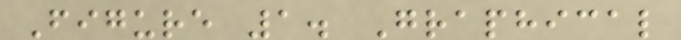Figure 1. Graphical
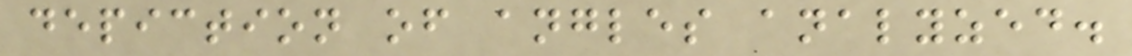depiction of angles analyzed.
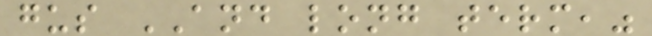gus AND long term,"
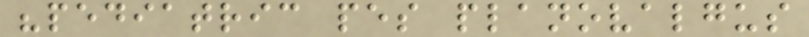"pediatric pes planovalgus
